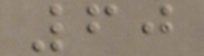60
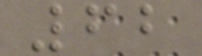62
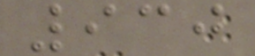930
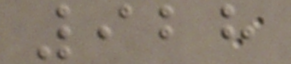928
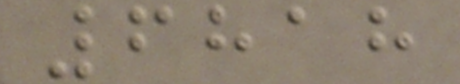6818
